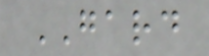GARD
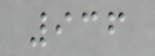936
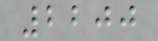2200
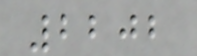2202
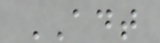ADT
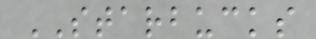STARBUCKS
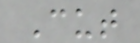Cut
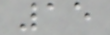15
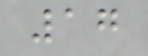17
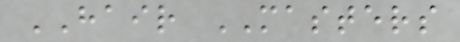HAIR MASTERS
